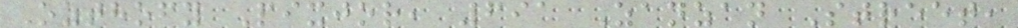Ozthofy Pixjor, 691 Zanzan Street,
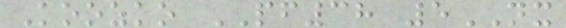Koozko PF38 5NX
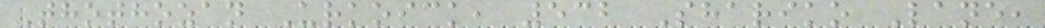Thothozan Urkoick, 532 Shariko Lane,
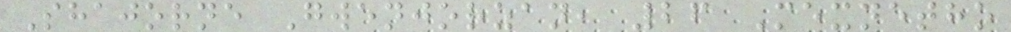Shajorne Gwenjorzan, 26 Mexnetho
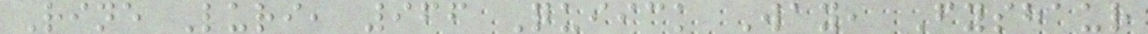Rine Luri, 966 Quiick Way, Fyshaur
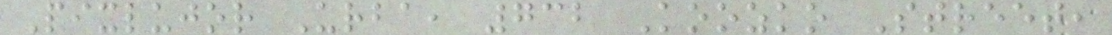Pixlujor Urba, 732 Koozko Street,
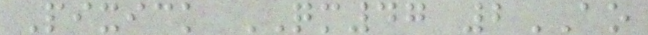Pixick QM47 2AO
